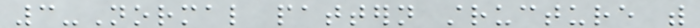3-Normal pattern structure with
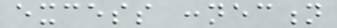excess connection
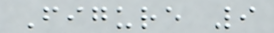Figure 9
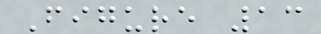Figure 13
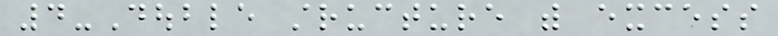4-Double structure with excess
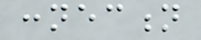connection
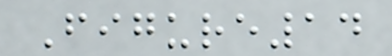Figure14
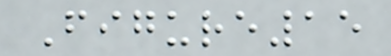Figure15
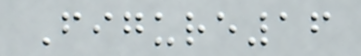Figure16
